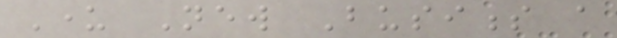Under New Business a
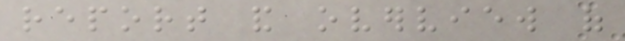report and overview of
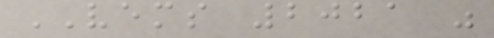VEMS 2021 was
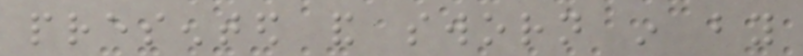presented and sworn in by
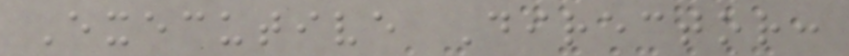Executive Director:
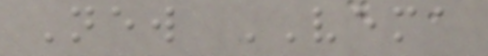New VEMA
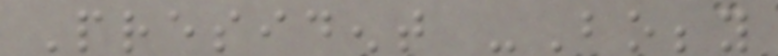President -Bobby
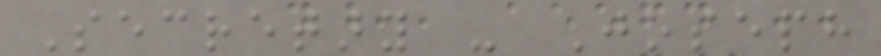Secretary - Joseph
